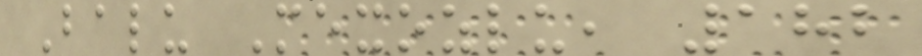Balu Mexozlu, 182
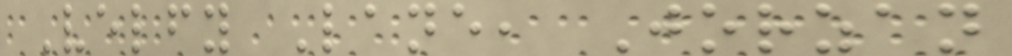Velfy Lane, Jorzan
